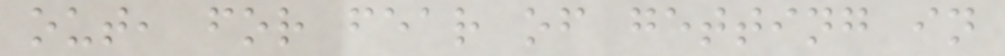out, for fear of getting in
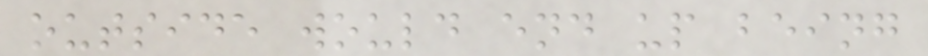outside would end up being
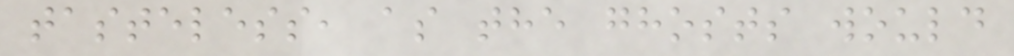tasteless, as the ghosts would
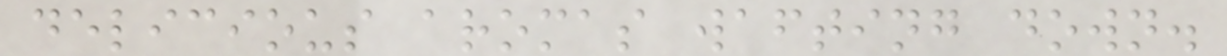delicious aromas wafting down.
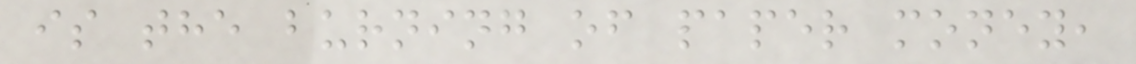is the burning of paper money,
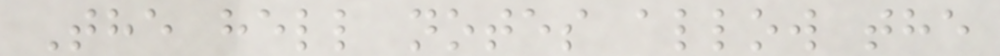The hell notes allow the
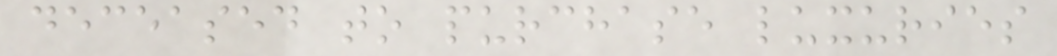deceased to purchase luxuries
